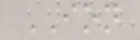ION
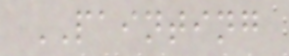PAINTING
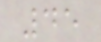45
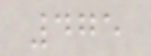475
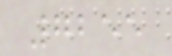7255
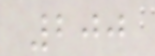200
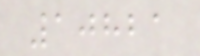10821
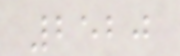2520
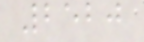2520
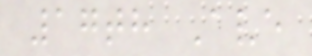17th Ave
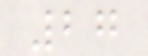27
